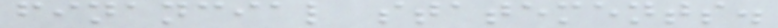financial statements.
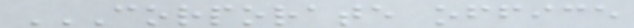CORPORATE OFFICE
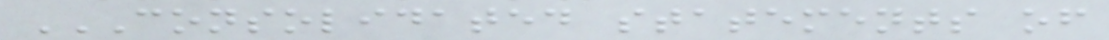CONSOLIDATED STATEMENTS OF
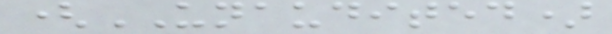(UNAUDITED)
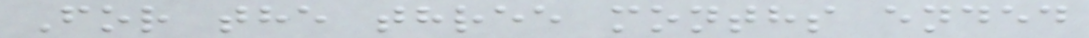For the three months ended
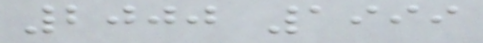2000 1999
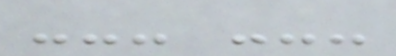--- ---
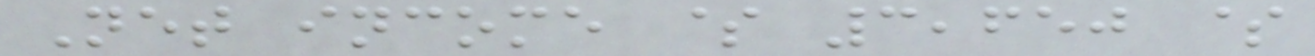Net income $ 3,650 $
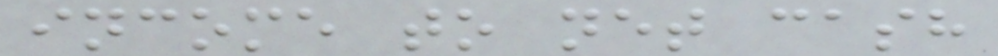income to net cash
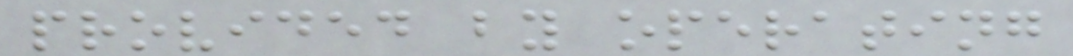provided by operating
